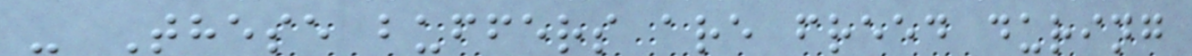- These buffers are freed during
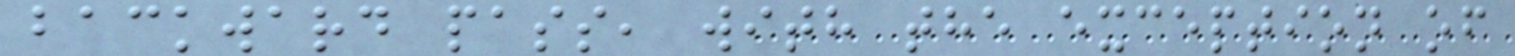backward pass, with the exception of
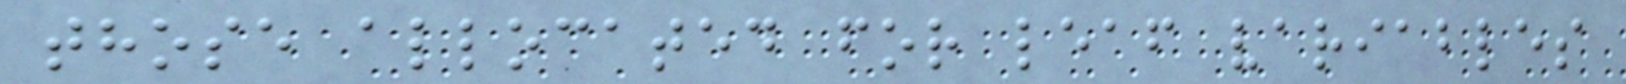those allocated for leaf variables
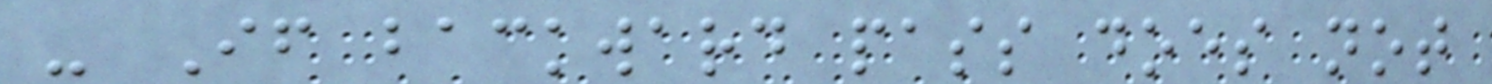- If backward pass does not
